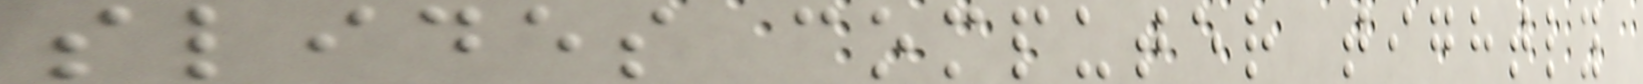slides computer tightly
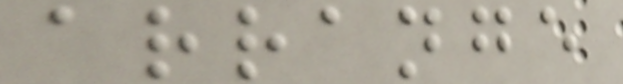arrange
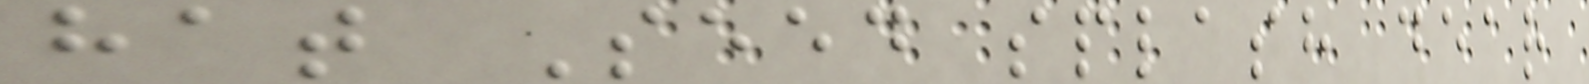hat Seed splash dear
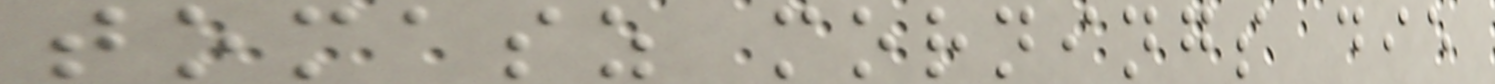tomasz mornings die
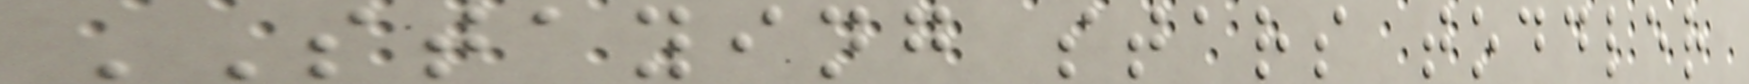STAYING stars toddler
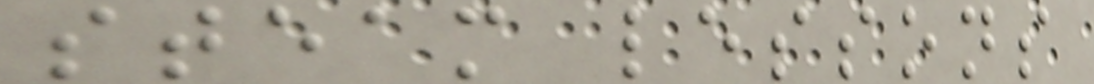steam lessons
